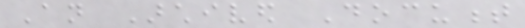An Archived Document
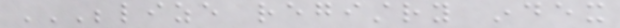BELIZE REGISTRY INDEX
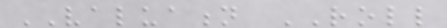VALUATION ROLL
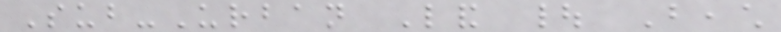Sub-Urban Land | Beach
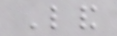Land
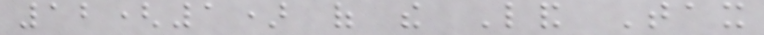12(1) of the Land Tax
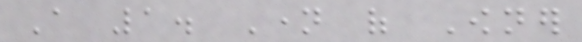A 1. Name of Owner
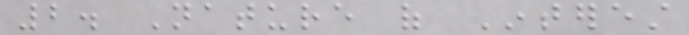2. Nature of Interest
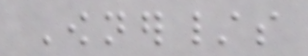Owner/s
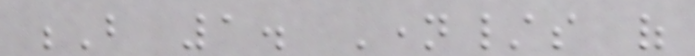B 1. Name/s of
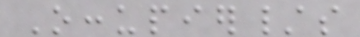Occupier/s
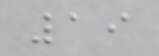19
